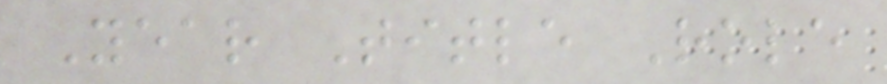Year Title Role
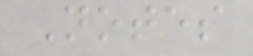Notes
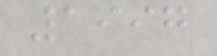1997
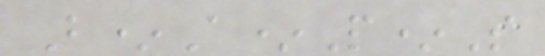B*A*P*S
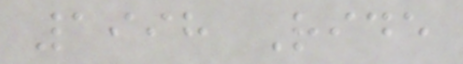1998 Ride
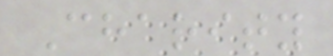Charity
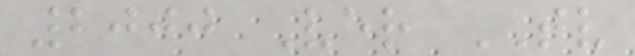2000 Ver TV
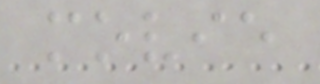movie
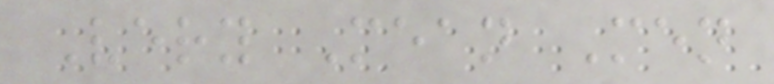Very Mean Men
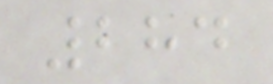284
